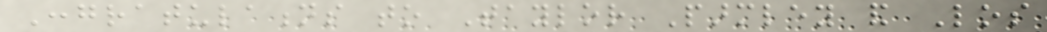Congratulations to Taylor Parmley and Los
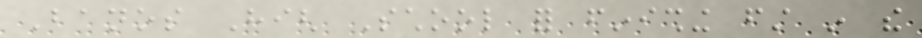Banos High School for finishing first in the
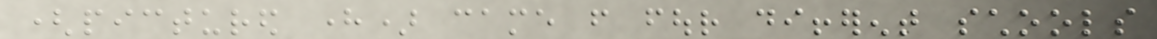(pictured here) came from four different schools
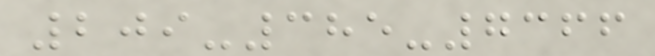209-385-7366
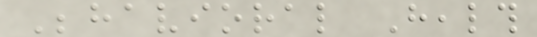Behavioral Health
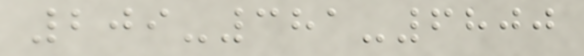209-381-6800
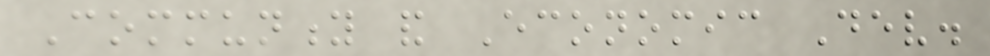Community and Economic Dev.
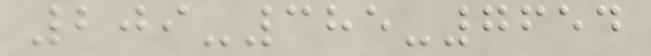209-385-7654
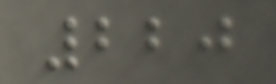220
